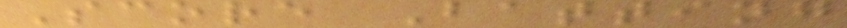Score Batting
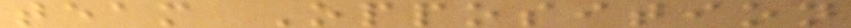team Opposition
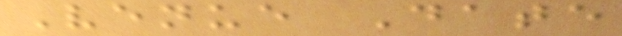Venue Date
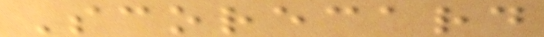Scorecard
